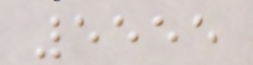5555
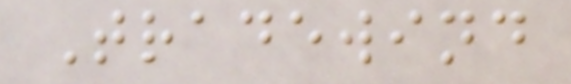Tradewind
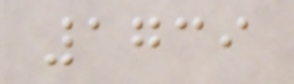1739
